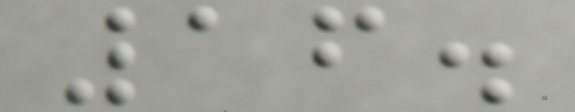16.
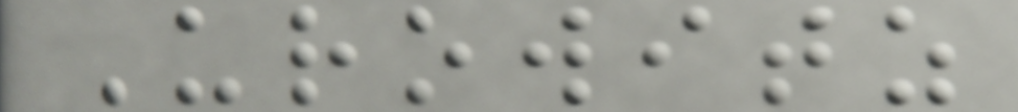Urowitz
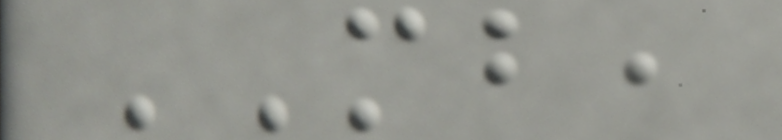MB,
